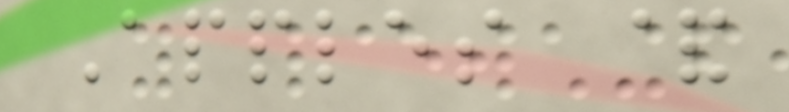Apples &
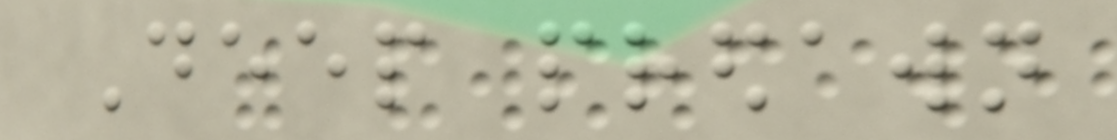Deep predawn
